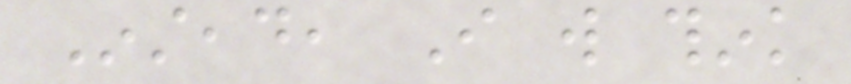Instead, I will think
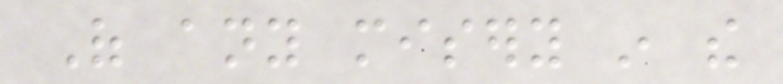Of any misery in the
